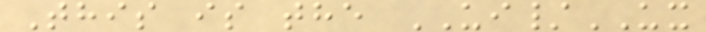This is the UI/UX
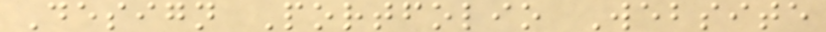Design Portfolio Website
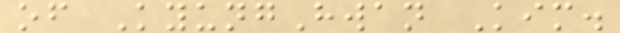of KyungHwan Kim.
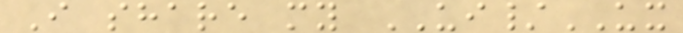I share my UI/UX
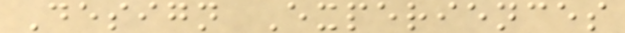Design Experiences
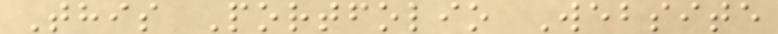This Portfolio Website
